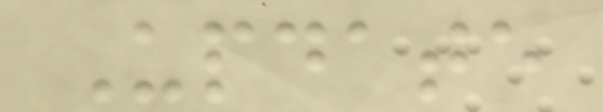Update
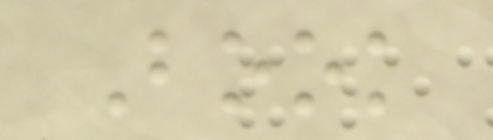Book
